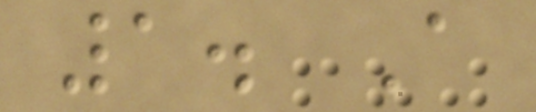1. A
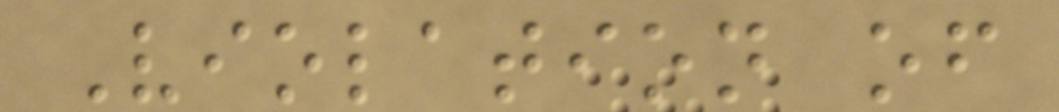Violation of
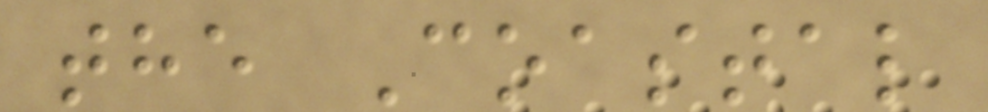the Coastal
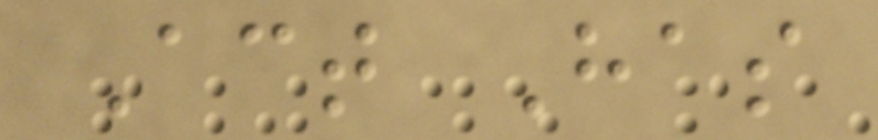Act Has
